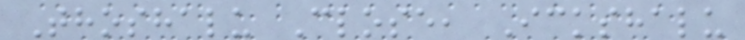Thoshalu Close, Ickshalu
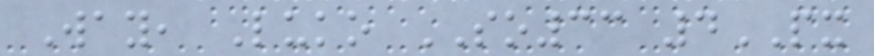Way, Luko SO33 4PX
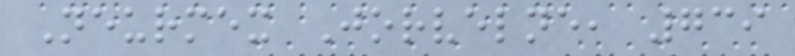Neurmex Jorvelne, 739
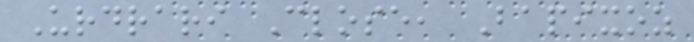Urdrari Close, Bapixoz
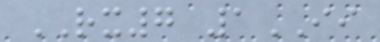RX7 1II
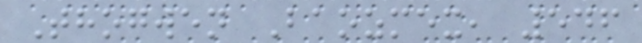Thogwen Baozmex, 546
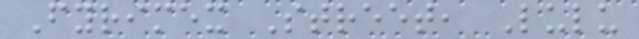Fyrimex Street, Lulu
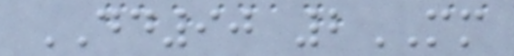DD90 2MM
